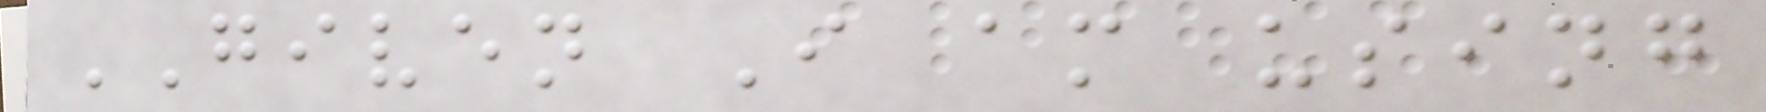GIVEN I am using
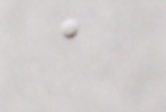a
